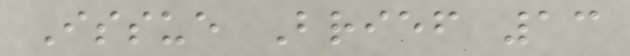Issue Brief 13
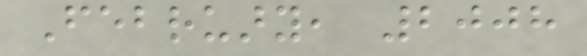February, 2008
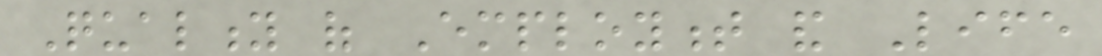Quality of Employment and Life
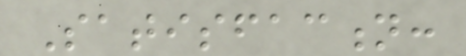Satisfaction:
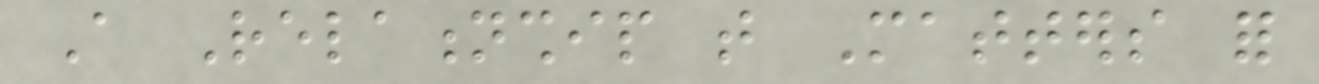A Relationship that Matters for
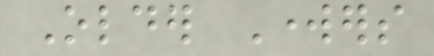Older Workers
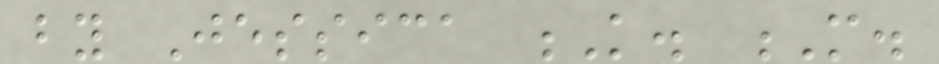by Jessica K. M.
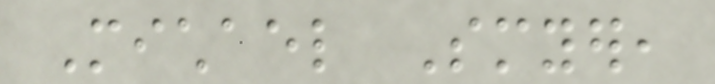Michael Smyer,
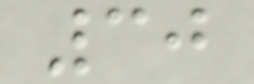30
